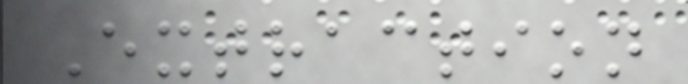Extraction
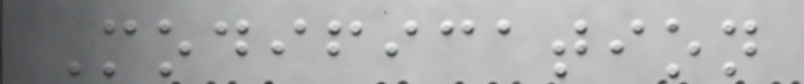Modification
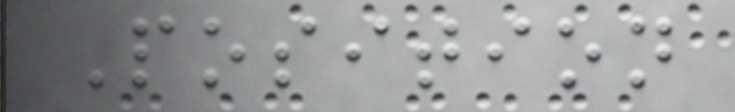Position
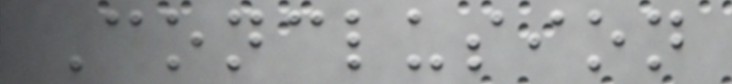Conclusion
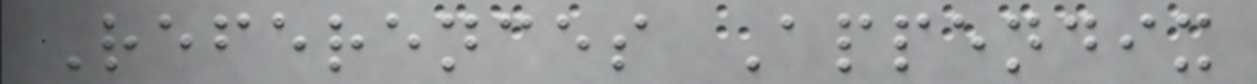References Appendix
